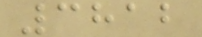3812
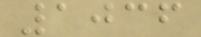1036
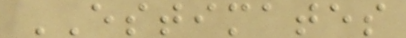ESTIMATES
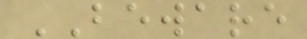BEWARE
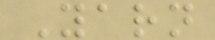Yarn
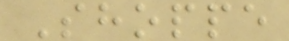Shoppe
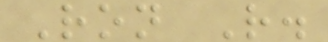Ron R.
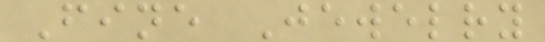Fine Jewelry
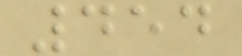454
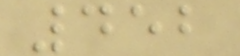452
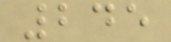245
